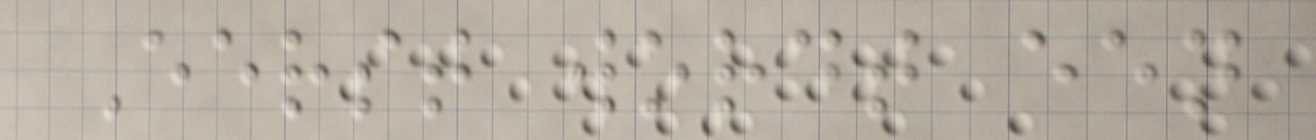Eerst wordt een
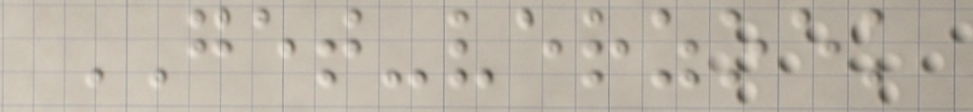GET-verzoek
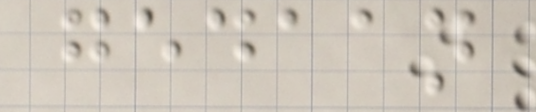gedaan
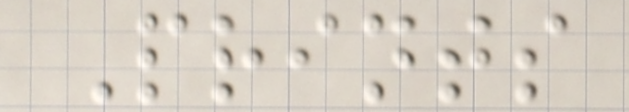Prints
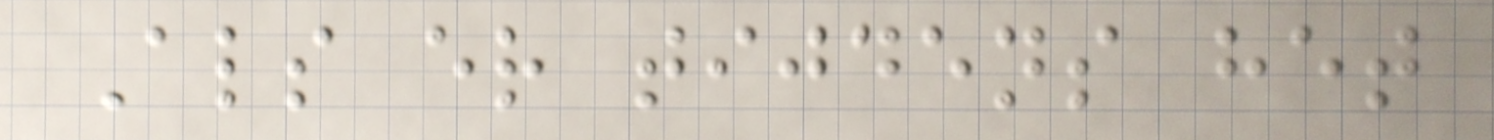Als er tijdens het
